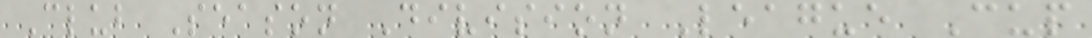Club Season Division League Cup
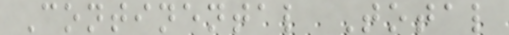Continental Total
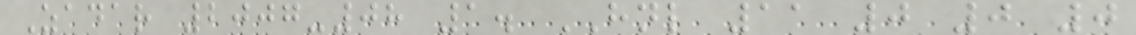Zadar 2007-08 1. HNL 11 0 0 0
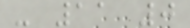- 11 0
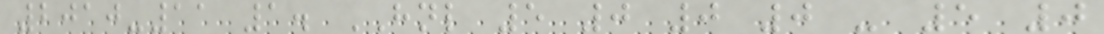2010-11 1. HNL 5 0 0 0 - 5 0
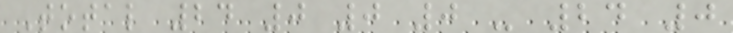Total 24 0 0 0 - 24 0
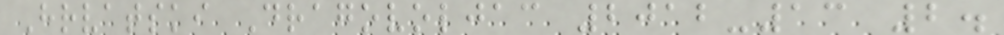Hrvatski Dragovoljac 2012-13 2.
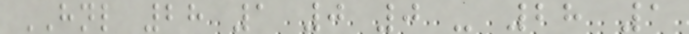HNL 28 1 0 0 - 28 1
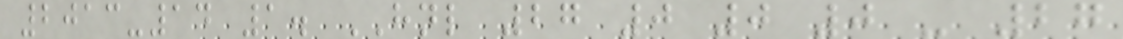2013-14 1. HNL 27 0 0 0 - 27
